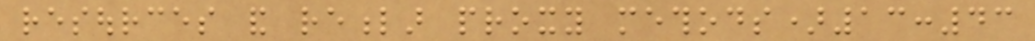resources and refular proxy methods)13:43
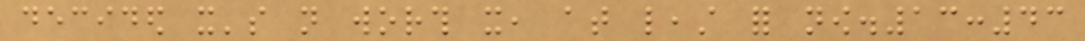decided it's not worth it, at least for now.13:43
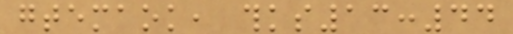gtemaok, thks13:44
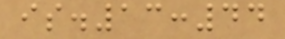is.13:44
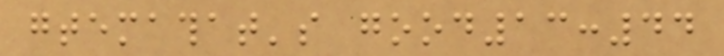gtemathat's good13:44
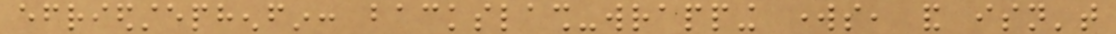efriedstephenfin: backslash-wrapping works, and isn't
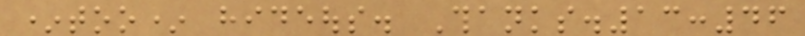*too* hideous. Thanks.13:46
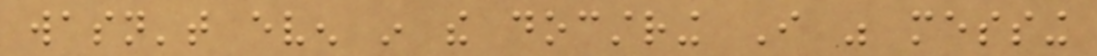wasn't even in the docstring I was messing
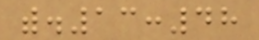with.13:48
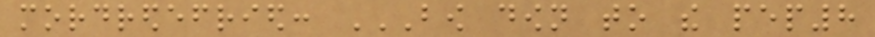mordredefried: BOW DOWN TO THE PEP8
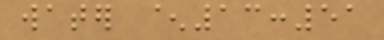water ^13:51
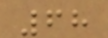68
